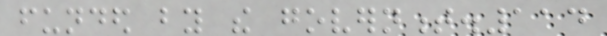funded by the government.114
